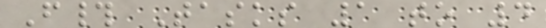F# Tasks 1 to 4
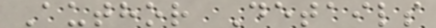Author Details
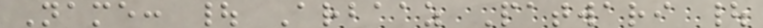Name: | Arbaaz Patwari |
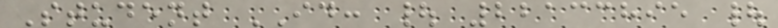Student ID: | 22133895 |
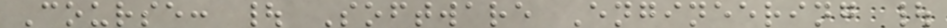Course: | Software Engineering |
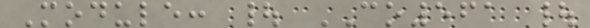Module: | CO561 |
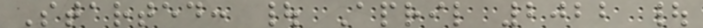Started: | April 2022 |
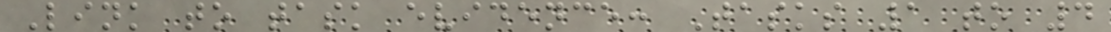Link to task evidence: Tasks 1 to 4
